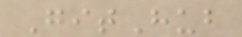GitHub
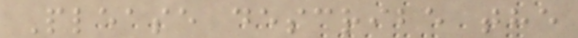Please describe the
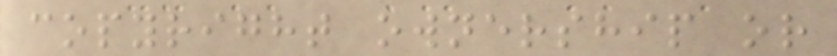copyright ownership or
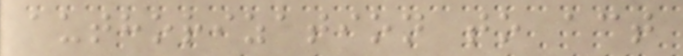authorization to act
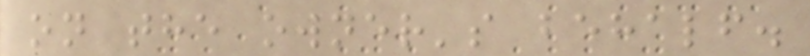on the owner's behalf.
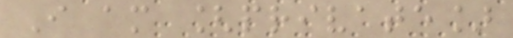I am [private]
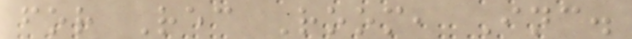for Rec Room, Inc.
